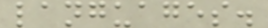languages.
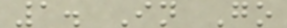1. In Go
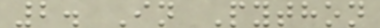2. In Python
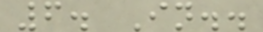6. In..
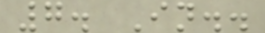7. In..
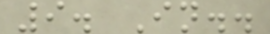9. In..
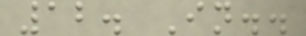12. In..
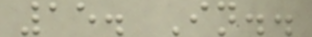15. In..
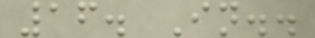16. In..
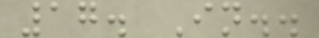17. In..
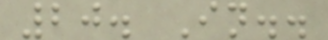20. In..
